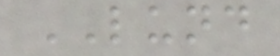LUND
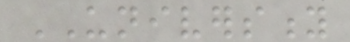UNIVERSITY
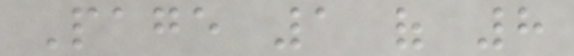Page 1 of 8
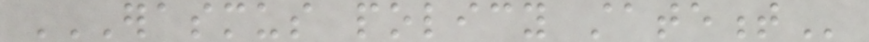ERASMUS POLICY STATEMENT
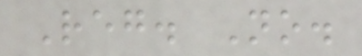Reg. No.
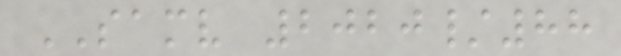SAMV 2020/88
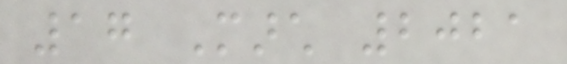17 March 2021
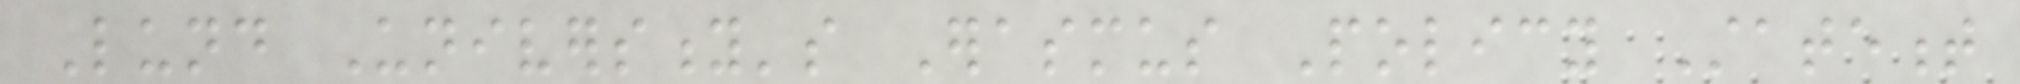Lund University's Erasmus Policy Statement
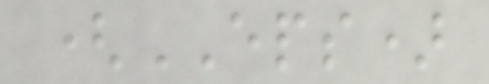(EPS)
